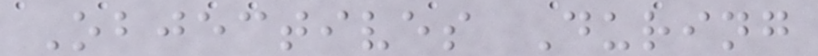Objectives During
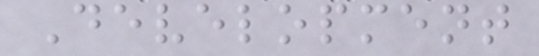Development
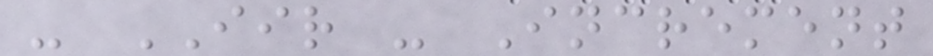- IIR - Increment
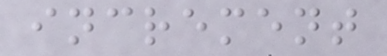increment
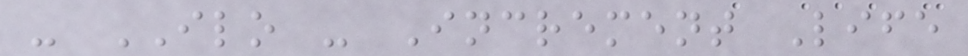- ILO - Increment Life
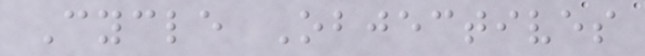Cycle Objectives
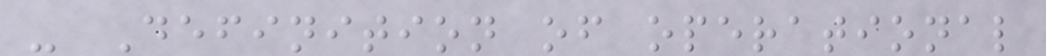- Definition of operational
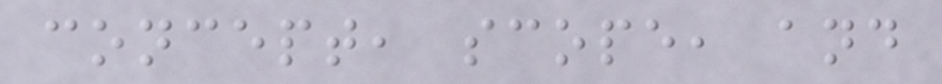concept, scope, and
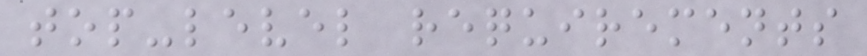top-level requirements
